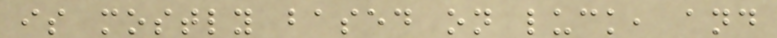is mostly based on luck, and
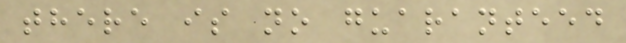there is no guaranteed
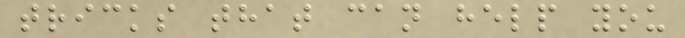tricks that can help you
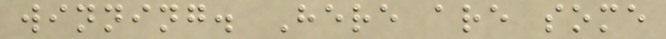winning. Here are some
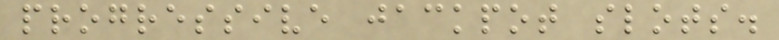progressive jackpot slots.
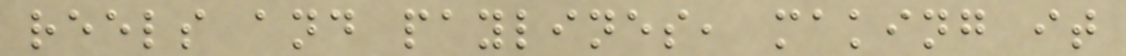reels and paylines, making it
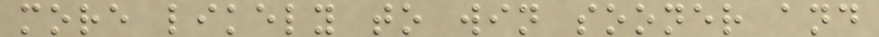more likely to win sooner and
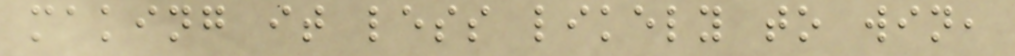making it less likely to win,
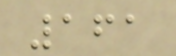161
